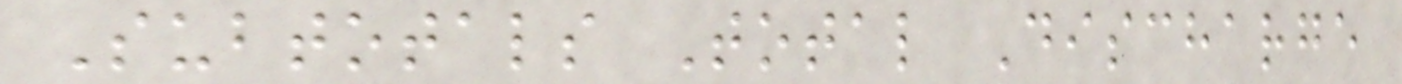Subtotals Total Discharge
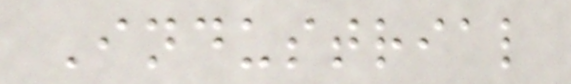Industrial
